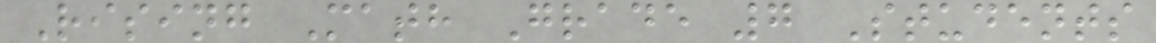Rising Math Grade 7 Students
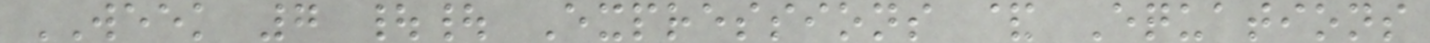WEEK 7 || Expressions & Equations
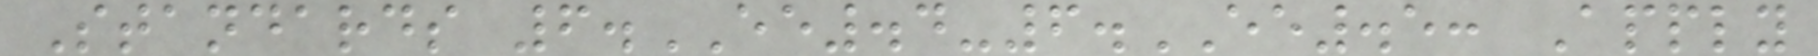Standards 6.EE.4-6.EE.5: Apply
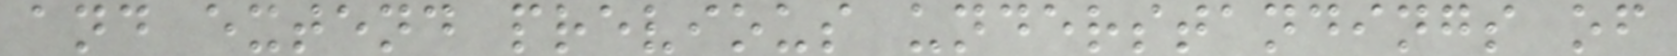and extend previous understandings of
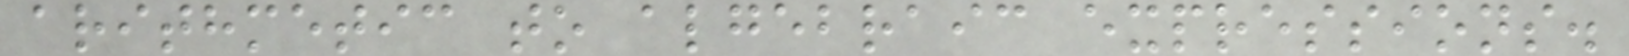arithmetic to algebraic expressions.
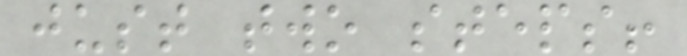just two steps!
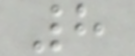8
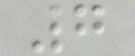7
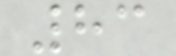83
